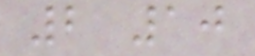2 10
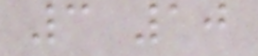3 10
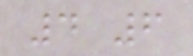4 6
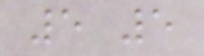5 5
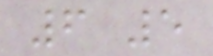6 5
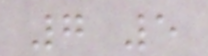7 5
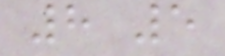8 5
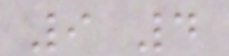9 4
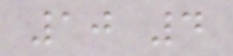10 4
